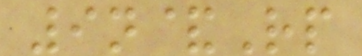9n&Rp
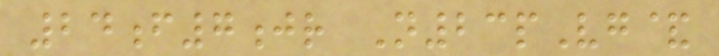24f7jr N23pVg&
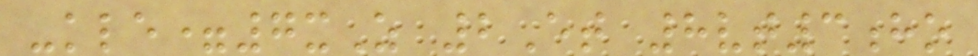-kle=7xZ 2Et 8vt3ho
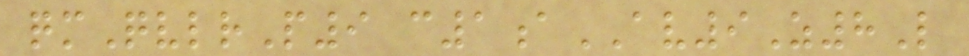qmQvlrP9 c1aAV9Z8L
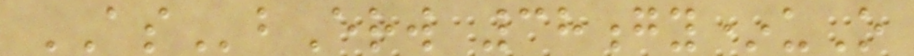ASbErw 38gy*uO
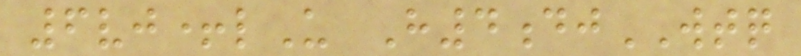6vj+lU H4djWTQ
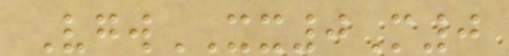VgwXX0M0
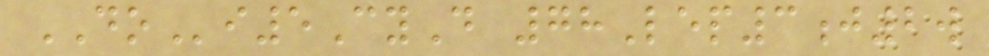DOi5CyD 78Lep3j2w
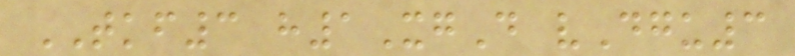TKF3 h1XgD vDgu3
